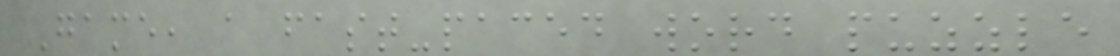Game, a fast-paced word puzzle
